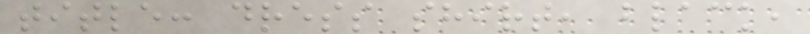title: dress shirt, black,
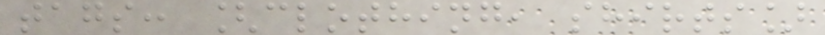tags: [clothing, shirts]
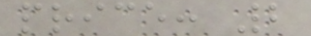price: 2
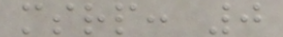msrp: 0
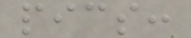pics:
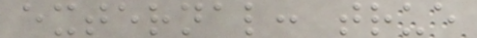external: true
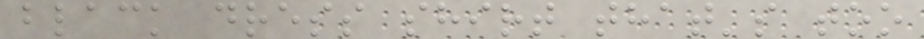black dress shirt that's too
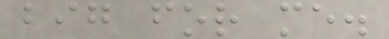big for me.
